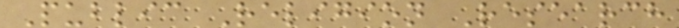Public Religion Research
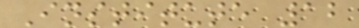Institute 12
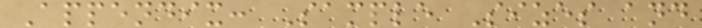Appendix: Sample Sizes and
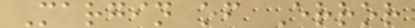Margin of Error
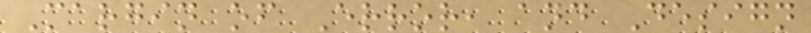Margin of Error, and Design
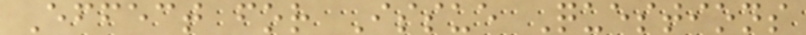Effect for Issue Questions
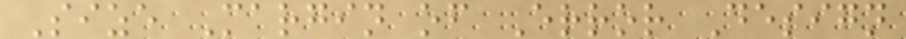Size Margin of Error Design
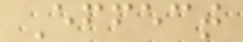Effect
